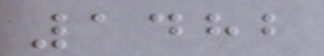1482
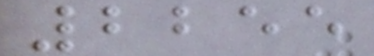2255
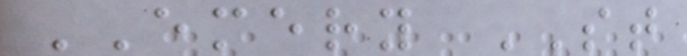EMERY ST
